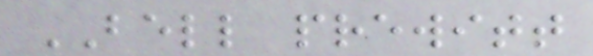BELL prewitt
